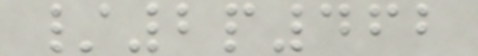/2p462
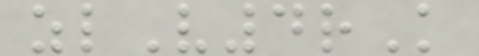zlV4rK
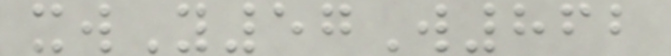xwY57W862
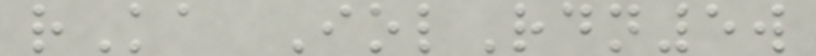rKa IolRdn5w
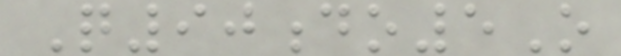Q90do5O
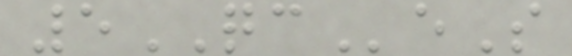5QCeS
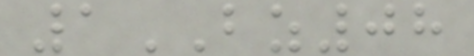1BZ08
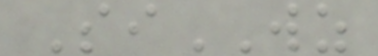SiWZ
